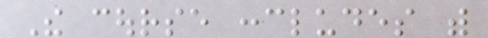The course concludes with
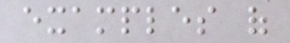examples of
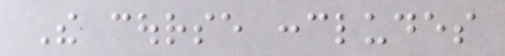The course concludes
